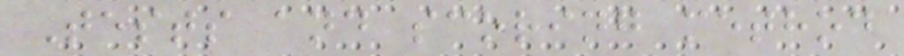Tests and scoring method
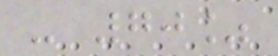- 70%
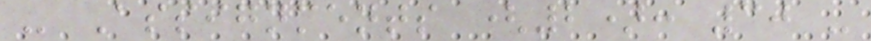- Assignments (2): 30 -
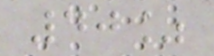40%
